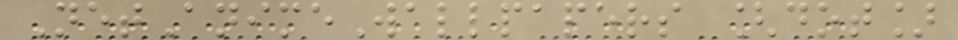NetAnimeWallpapers [dot]
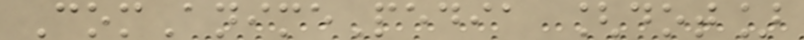ComAnimePedia [dot]
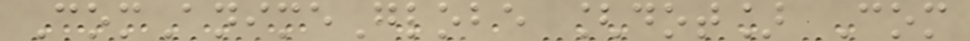ComAnimeGlobe [dot] Com
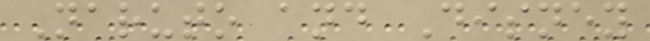Naruto and Disney
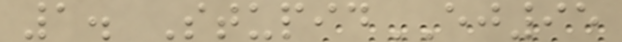1. StupidEJ95
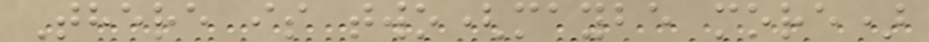There is two(maybe more)
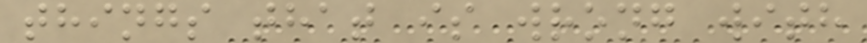things that is wrong with
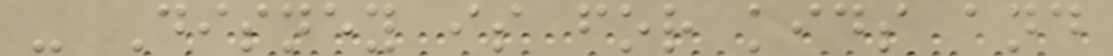- Disney is for kids and
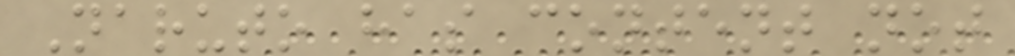Naruto has content not
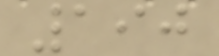190
